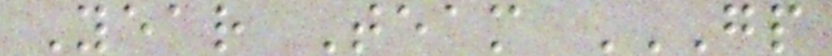Year Team GP
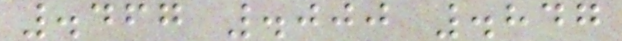.467 .000 .847
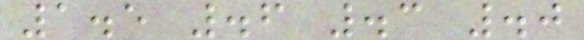1.5 .6 .3 .0
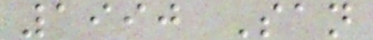1990 San
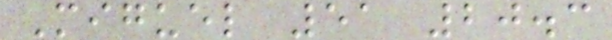Miguel 51 20.3
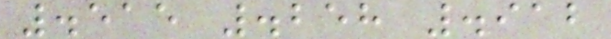.515 .258 .912
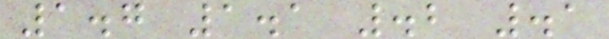1.7 1.1 .2 .1
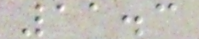11.3
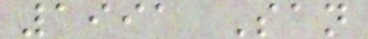1991 San
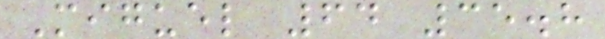Miguel 64 35.8
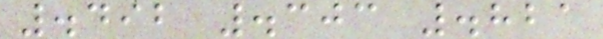.492 .303 .821
